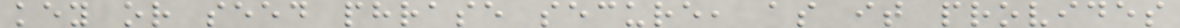key or seed phrase secure, as it provides
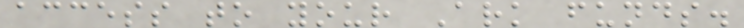access to your Ark funds.
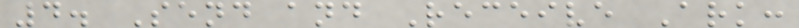4. Send and Receive Ark:
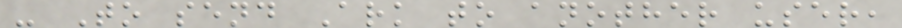- To send Ark to another user,
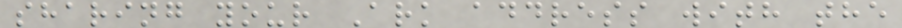sharing your Ark address with the
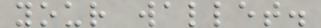your wallet.
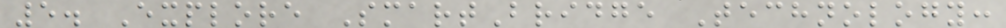5. Explore SmartBridge Technology:
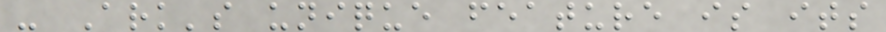- Ark's unique feature is its
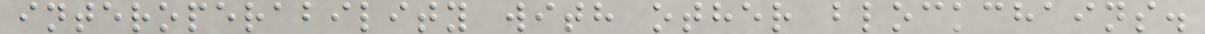interoperability with other blockchains.
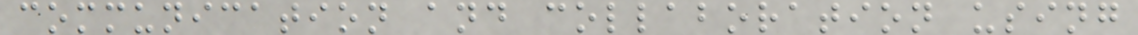communication and collaboration using
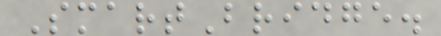SmartBridge.
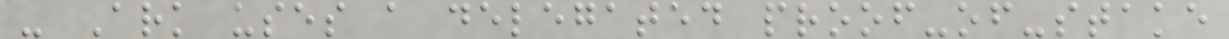- Ark uses a delegated proof-of-stake
